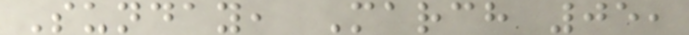Sunday, March 05,
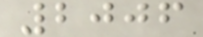2006
